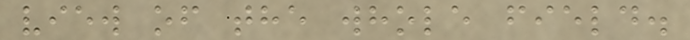view of the whole field.
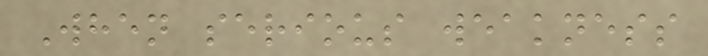When serious weakness
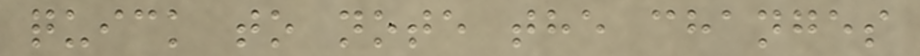quick to note the changes
